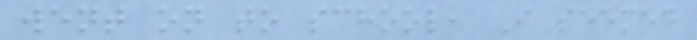went on to school, I seemed
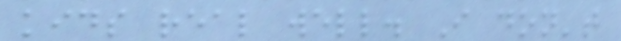kids real well. I don't
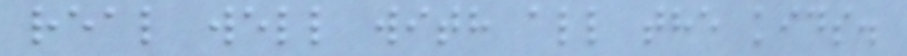real well with all the kids.
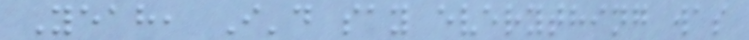Yeah, I'd say everything was
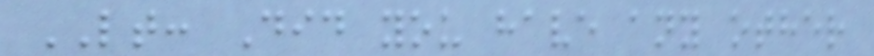LT: Did you have any other
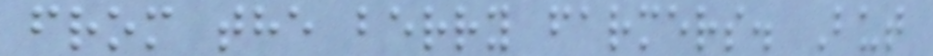from the berry farmers. But
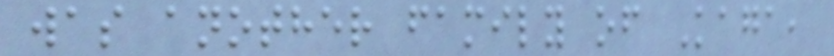was another family of Kaga,
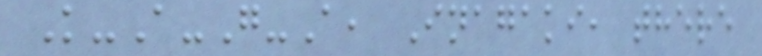K-A-G-A, Inagaki, there
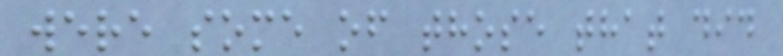were some of those that did
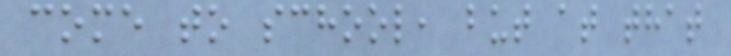come to school, but at that
